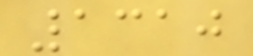1310
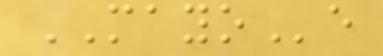MAYOe
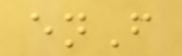enF
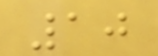10
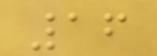16
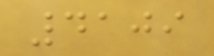4109
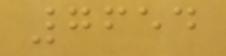7654
